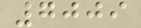7009
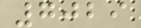7029
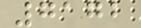7172
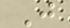J
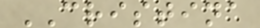CRISTINA
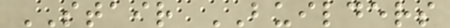STAIR BUILDERS
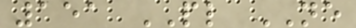151 PL NE
